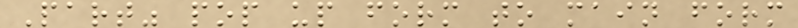Part" pop up form to main form
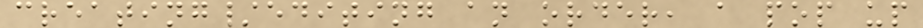creating/editing an order, a pop up
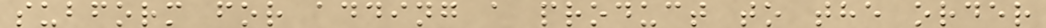subform for adding a product to the order
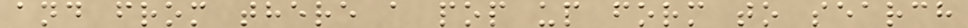and from there a pop up form to search
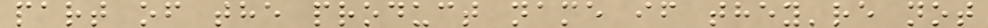part of the product name if they're not
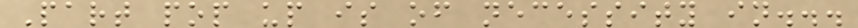Part pop up is of necessity in...
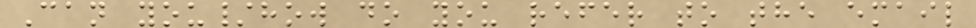Can you/how do you refer to the email
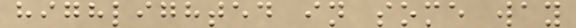highlighted in some way
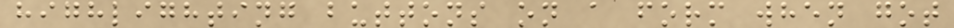highlighting buttons on a form when got
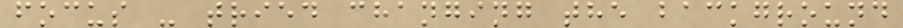focus - tried changing the background
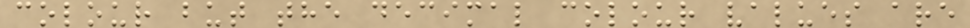colour but the decimal colour values are
